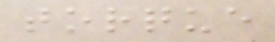torque
